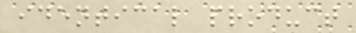identical product
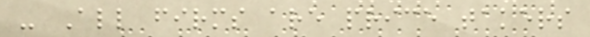- All firms are price takers
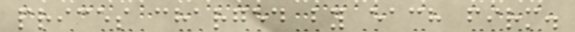prices charged by each firm.
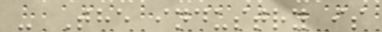- The industry is
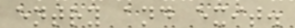entry and exit.
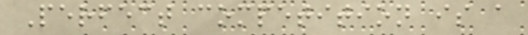Perfect competition is a
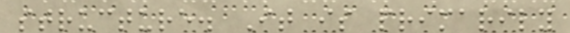structure. It is primarily
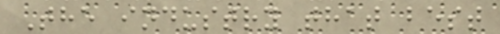The industry that best
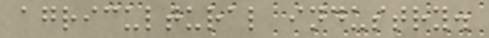agricultural industry.
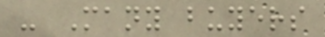- Many buyers
